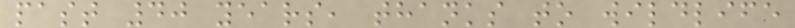past 40 years, thanks to wildlife
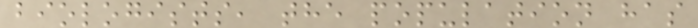biologists, the population has
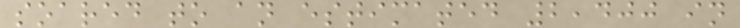soared to an estimated 2,400 in
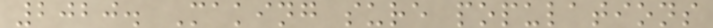2020. Making sure populations
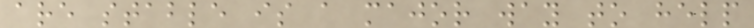are stable is a major way to help
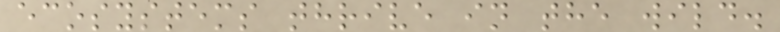ecosystems thrive in the wild.
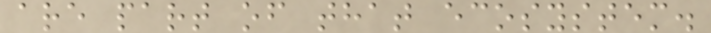are part of that ecosystem.
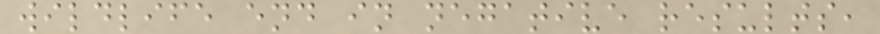wildlife end in negative results,
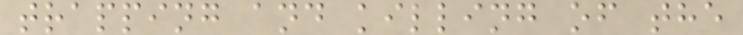trapping and killing of the
